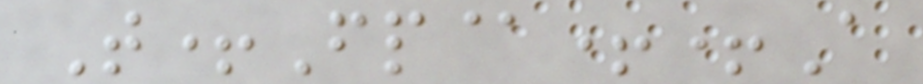T+Fp@++A
